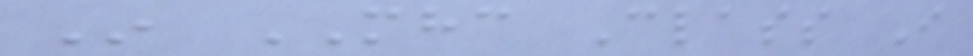In MHC Class I
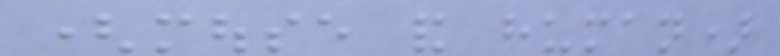(mouse and human)
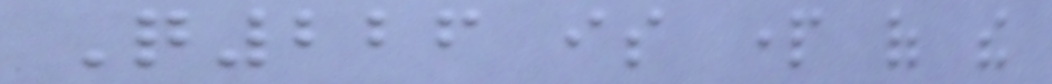Q226 is part of the
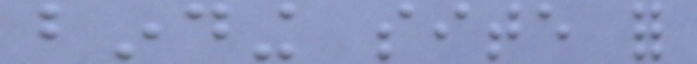binding site for
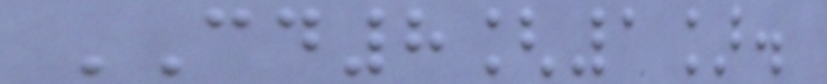CD8[1].
